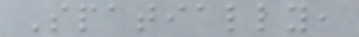Spatially,
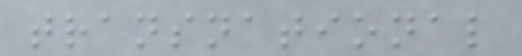transnational
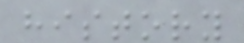history
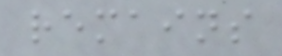remains
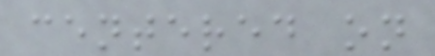centered on
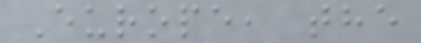Europe, the
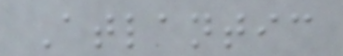Atlantic
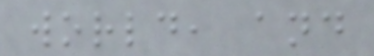world, and
